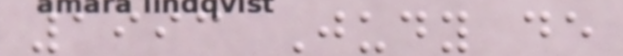1993 Judy de
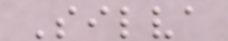Silva
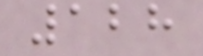128
